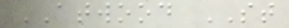ATWOOD ST
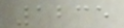1235
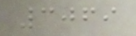3069
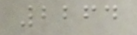2264
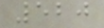520
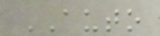AUTO
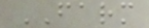FARM
